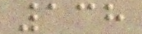138
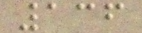136
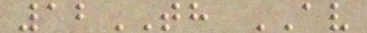12TH AV
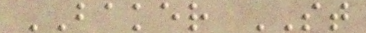BAKER ST
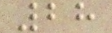28
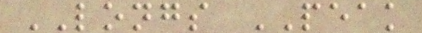LONGS PEAK
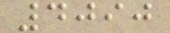4090
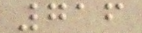716
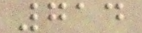714
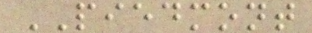PIEDMONT
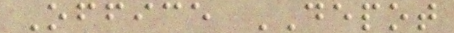Office DEPOT
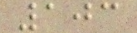103
